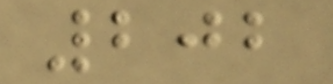202
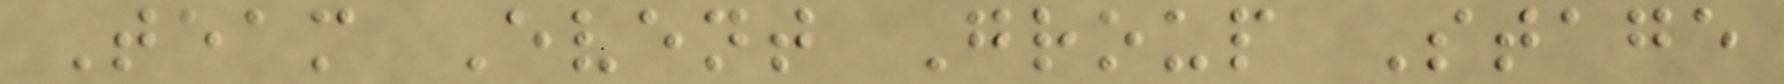Team Event Group Stage
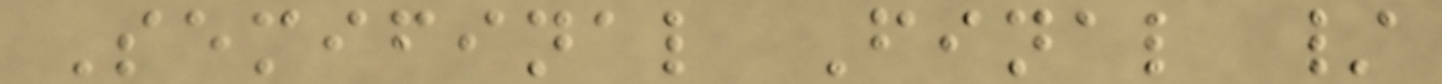Semifinal Final /
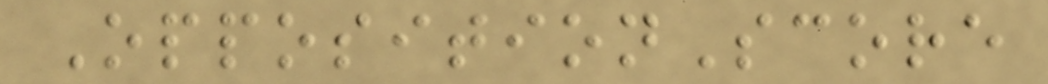OppositionScore
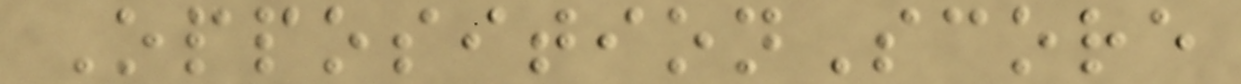OppositionScore
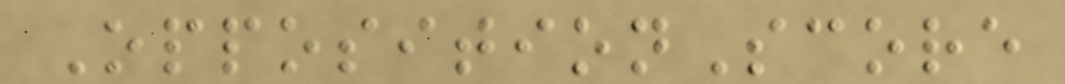OppositionScore
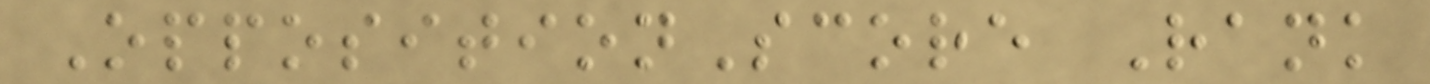OppositionScore Rank
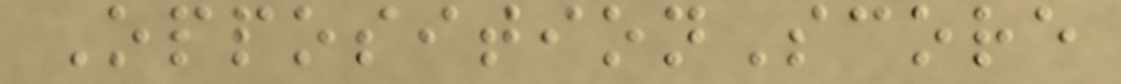OppositionScore
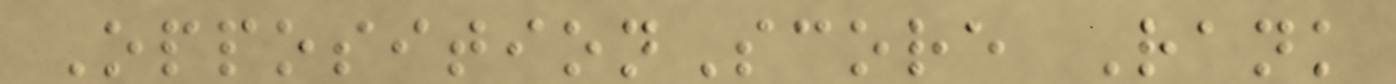OppositionScore Rank
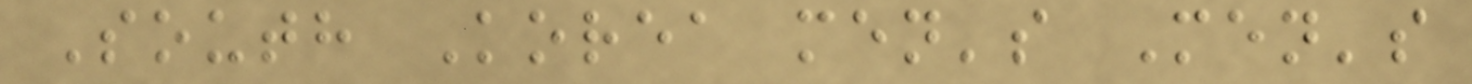South Korea men's Men's
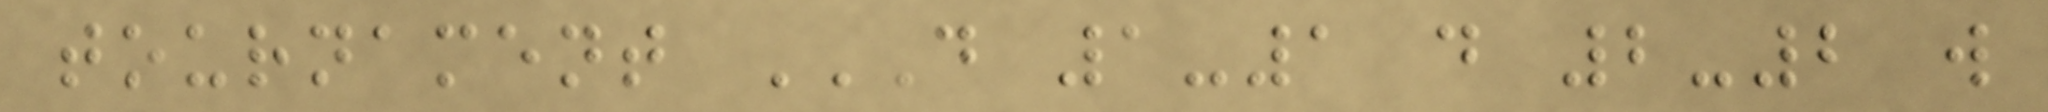tournament D 1-1 D 2-2 W
